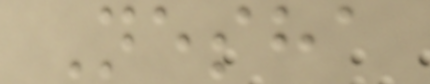Nesha
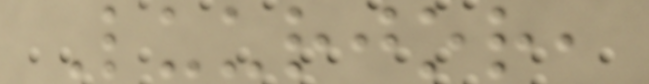Luurjor,
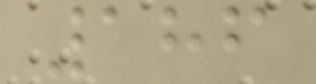186
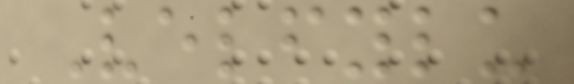Velfylu
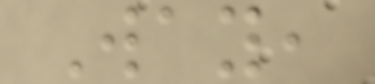Way,
